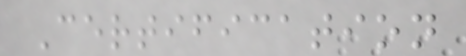Certification
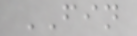FIN
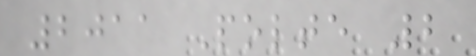2011 Polte 2
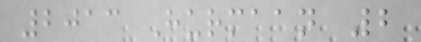2013 Hurmaan 2
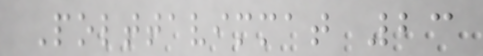Polttavimmat 23
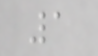1
